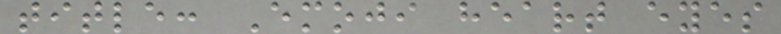title: Emoji heart eyes
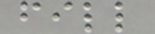fill
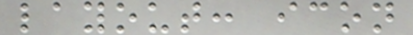layout: icon
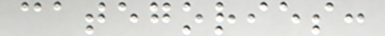categories:
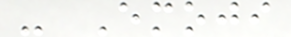- Emoji
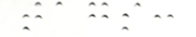tags:
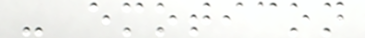- emoticon
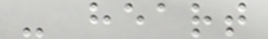- heart
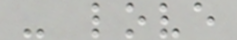- love
